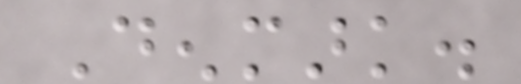Denmark.
